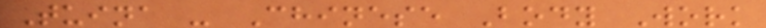Tuina - Chinese Body Work
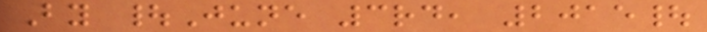By |June 3rd, 2015|
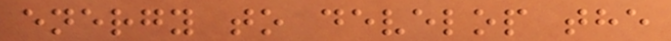energy to develop the
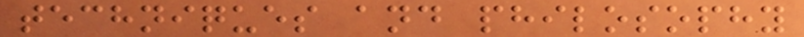techniques and philosophy
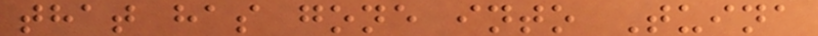that has gone into Tuina
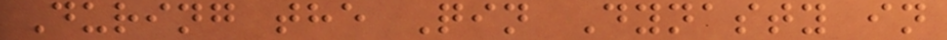During the Qin Dynasty in
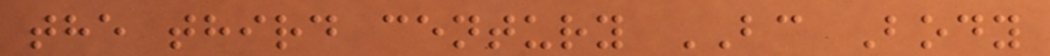the third century BC Body
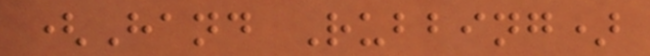(Hand Rubbing)
